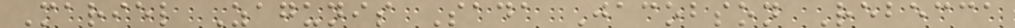Mariel Zagunis Sada Jacobson Rebecca
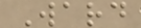Ward
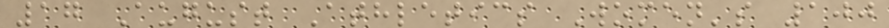17 August Athletics Women's 100
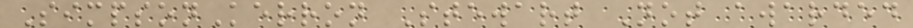SimpsonKerron Stewart Not awarded
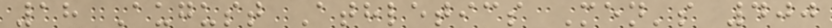18 August Athletics Men's 400
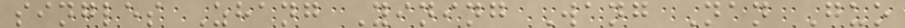singles Zhang Yining Wang Nan Guo
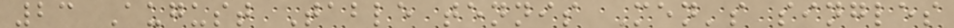23 August Table tennis Men's singles
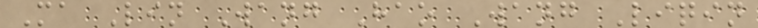Ma Lin Wang Hao Wang Liqin
